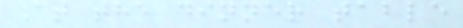At the dinner table
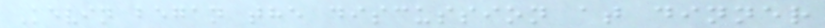Kevin began the discussion at dinner
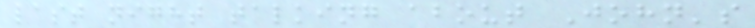last night talking about John's
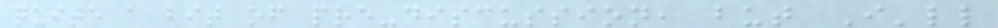quite a bit of pre-discussion, but I'll
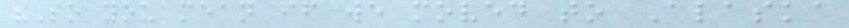"So you mean if we moved to Alaska
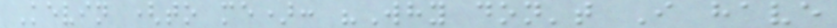Kevin (to me): "Why don't I have
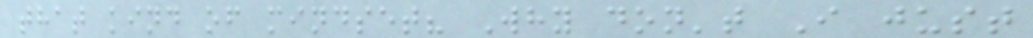that kind of mindset? Why don't I just
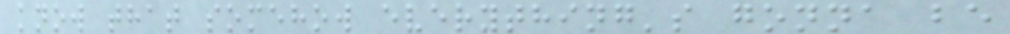know that somehow everything's gonna be
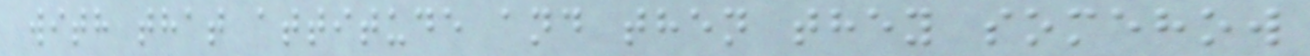with that attitude and then they somehow
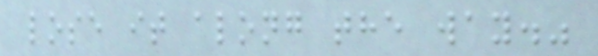lose it along the way."
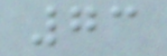73
